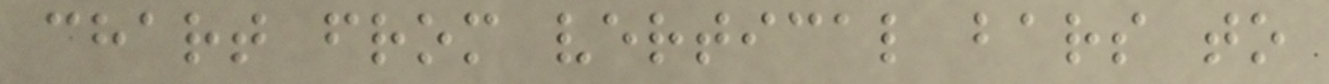chart from vertical bars to
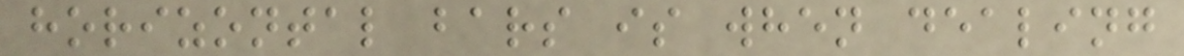horizontal bars is when dealing
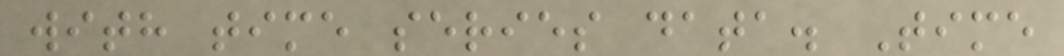with time series data. Time
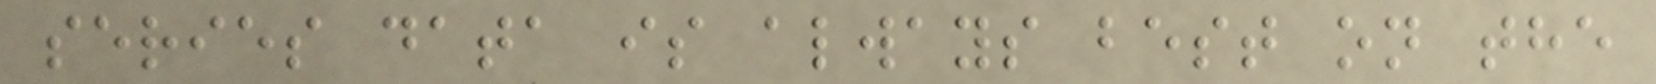series data is always best on the
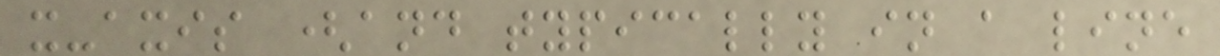x-axis (and typically in a line
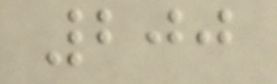200
